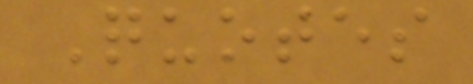Quotes
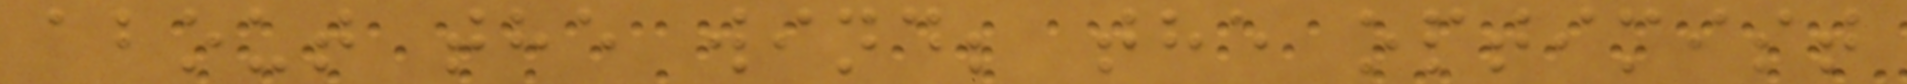about the wind; the optimist
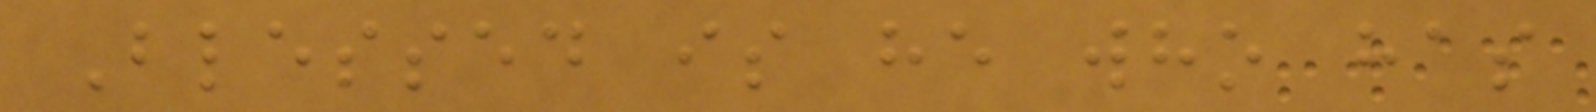Blessed is he who has
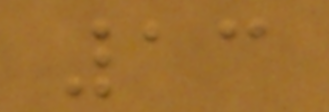13
